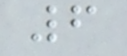6
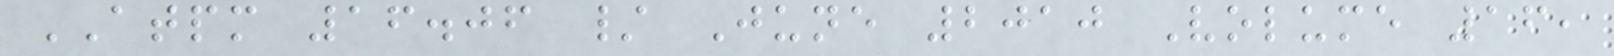ATPM 16.06 / June 2010 Volume 16,
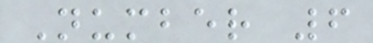Number 6
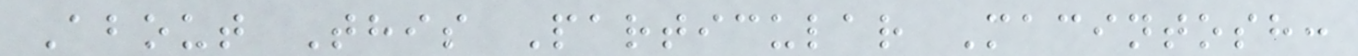About This Particular Macintosh:
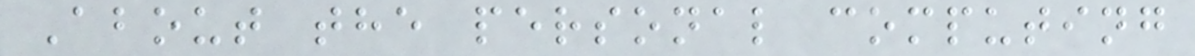About the personal computing
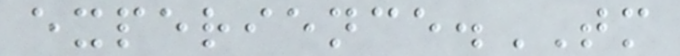experience.TM
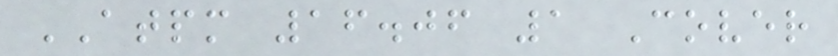ATPM 16.06 1 Cover
